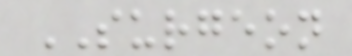SURGEON
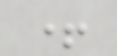+
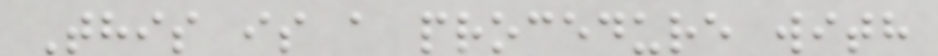This is a procedure with
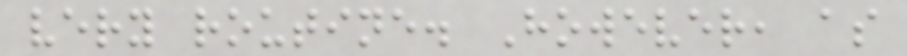very routine. However, as
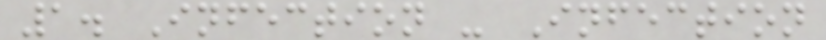1. Infection - Infection
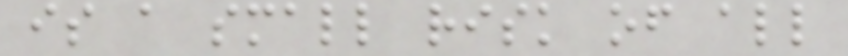is a small risk of all
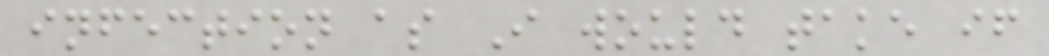infection as I would take if
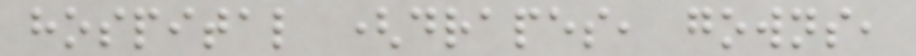hospital (drapes, gowns,
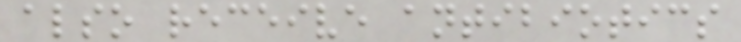also receive antibiotics
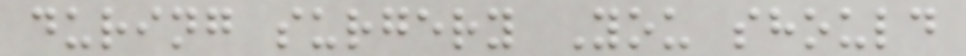during surgery You should
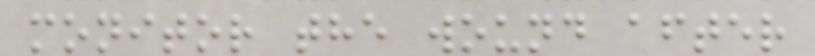monitor the wound after
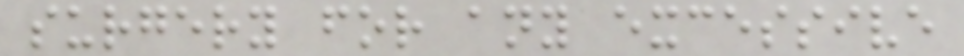surgery for any excessive
